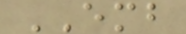EMB
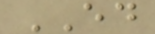ED
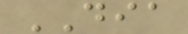DIA
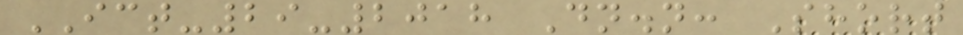ICT-29-2018 Dn.n: Short
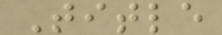Title
